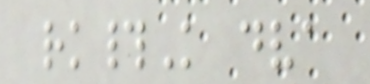rk#K dva
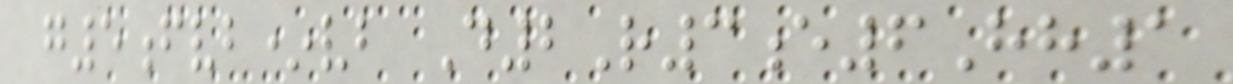g5fvb*vb D2R3e6Hh1
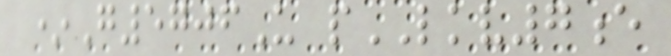*G5706U pLKV7e
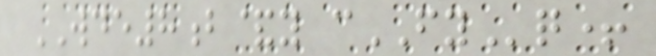WDE8b&y cFYq+
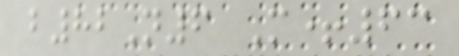b82N6 M+63
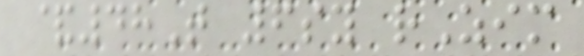&48T 6sy rZim
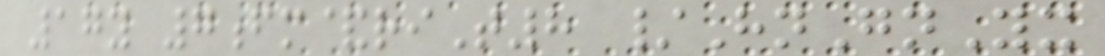17y 7fm&riT8 /HnGnYx
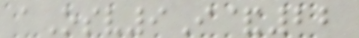aOsv9I&22
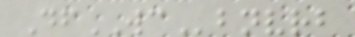DfWCbnvrb
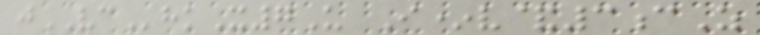jVChkX7U I*v&3cZ
